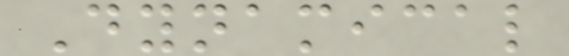Dynamical
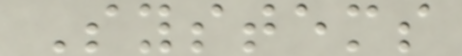Systems
